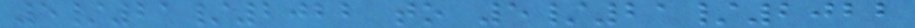5/21/2022 to 5/21/2022
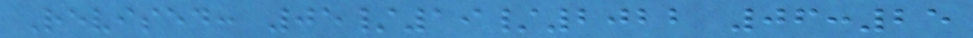Revised: 05/19/2022 06:25
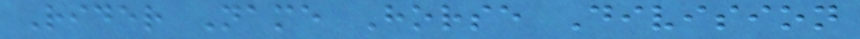Rider Name Horse Division
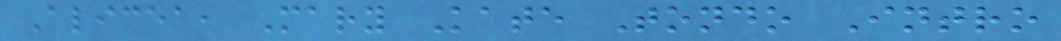Alicea, Mary Kate Tondo Intro
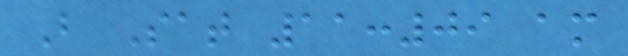B Sat 11:09 am
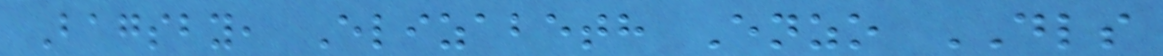Bagsby, Elizabeth Enzo DLS
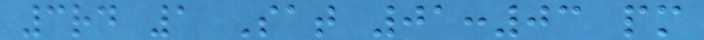3rd 1 Sat 01:03 pm
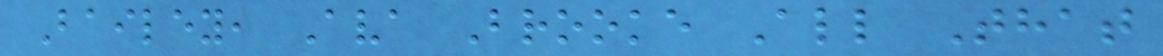Bailey, Ava Brooke All That
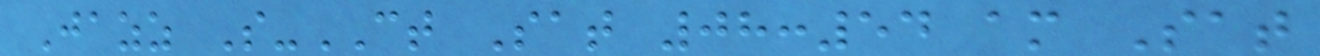Jazz S-CT Sat 08:54 am Sat
